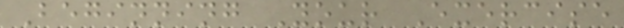Beginning Your Exercise
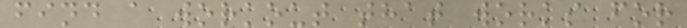find a workout that works for
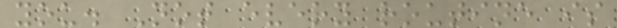you. Not every routine is
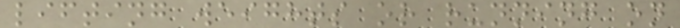lifting weights or running on
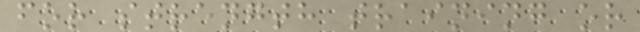for strength training or
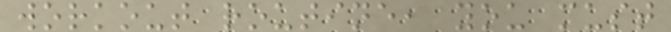workout routine, you must
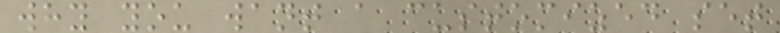why you want a customized set
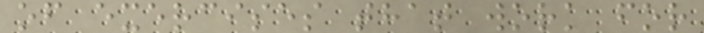of exercises that work for
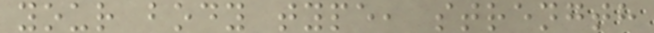your body type, strength
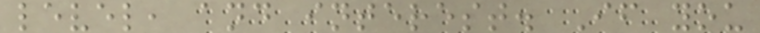level, and interest. If you
